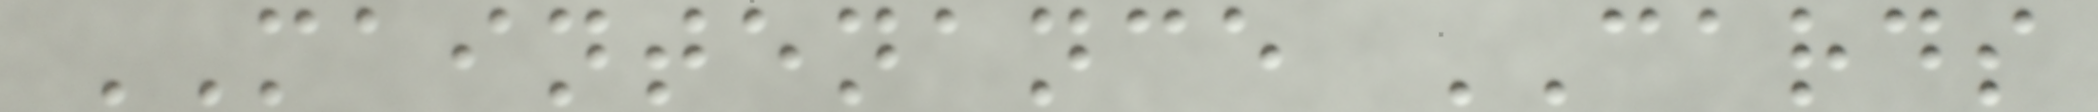MAINTENANCE CARDS
